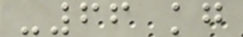-66 kg
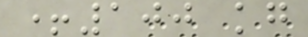+100 kg
